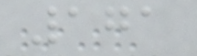171
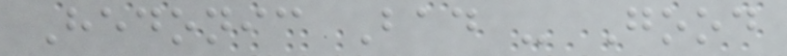Hedonic Bad - Good
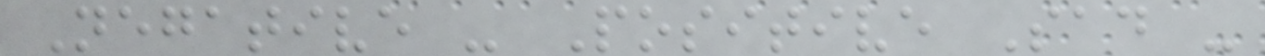Negative - Positive Sad -
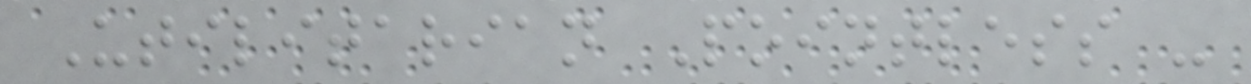Utilitarian Pointless -
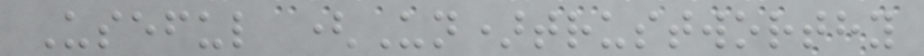Useful (Un)trustworthy
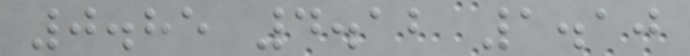0.85 4.12 1.10
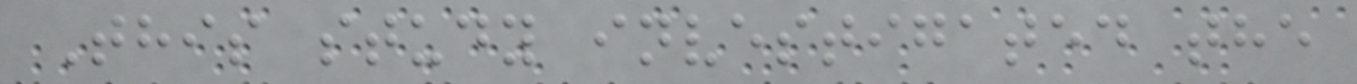This study investigated the
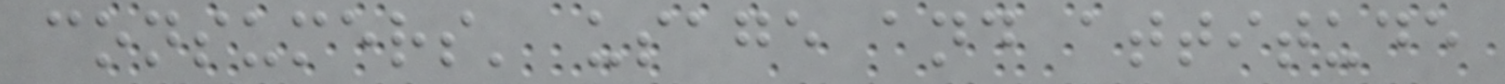consumers' usage and attitude
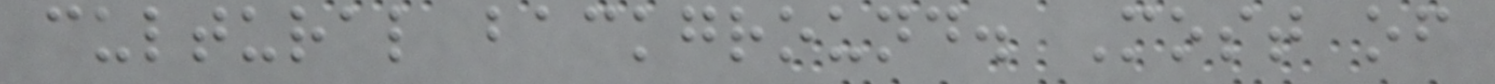cultural background. Most of
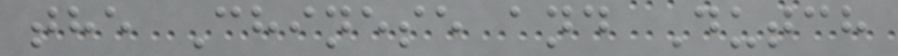the Chinese and Dutch
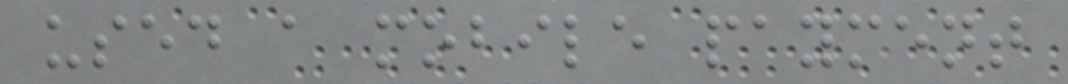used a mobile payment
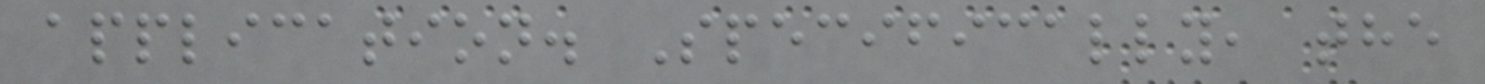application. Specifically, the
